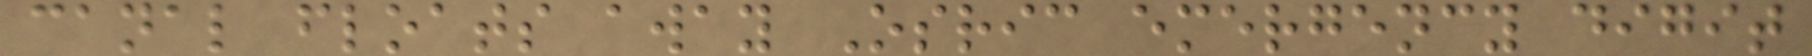canal floats away Osric emergency digit
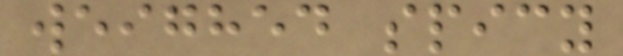weighed spicy
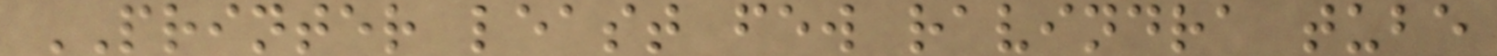PRINTER least few ravindra tube
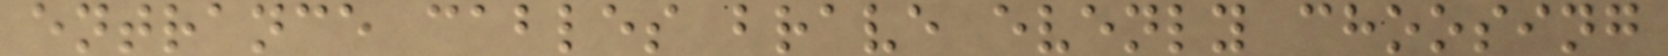entrance cables brave evenly choosing
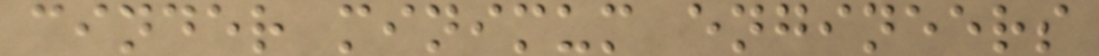cinder minimum engineers
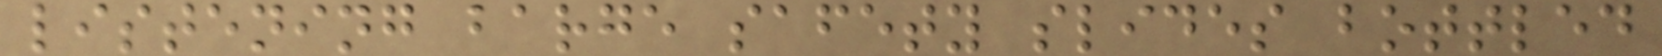listening barge safety slides bottled
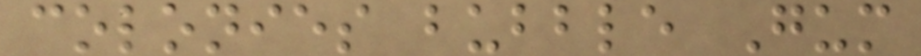colonies bubble Gum
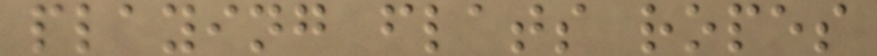playing flats ropes
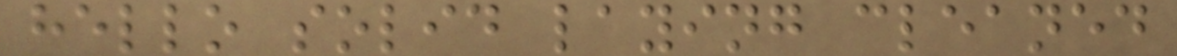hello solid laying cleaned
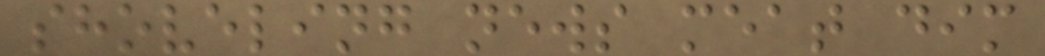shoveling news meat dim
